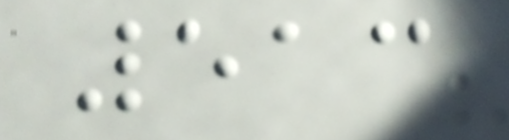513
